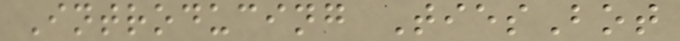Introducing TiesBot
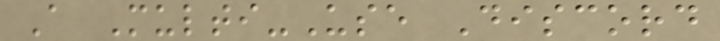A Multi-Use Discord
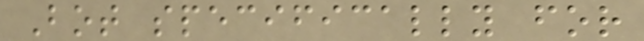Bot specifically for
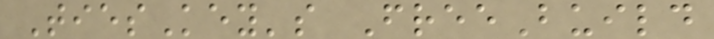TiesKey's FreeBuild
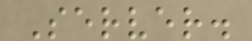Server.
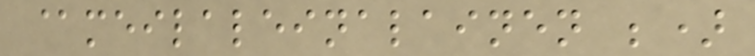@meilaleinalainen ;)
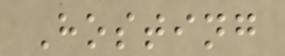Hosting
